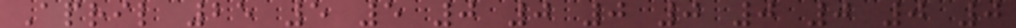April 25 5 5 0 0 0 0 0 0 0 0
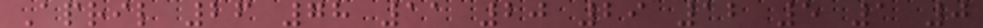April 26 78 11 20 29 12 5 1 0
